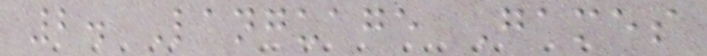2. Language Games
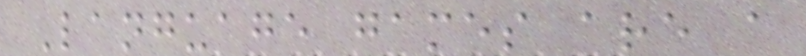Language games are a
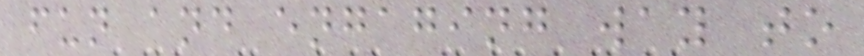fun and engaging way to
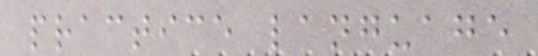practice language
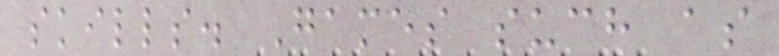skills. Games such as
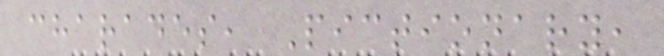charades, Pictionary,
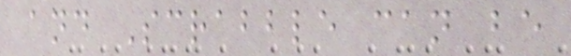and Scrabble can be
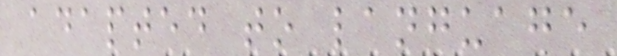adapted to language
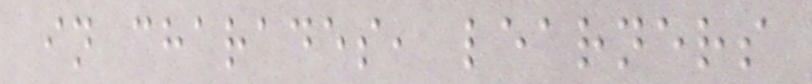in charades, learners
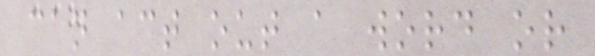can act out a word or
